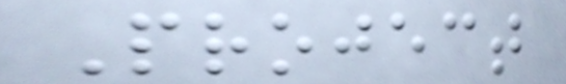Project
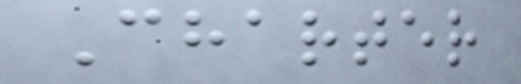Charter
